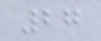27
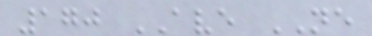170 AVE NE
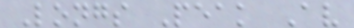Longs Peak Av
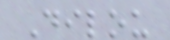Dilou
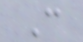C
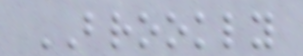BROOKLY
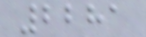2281
